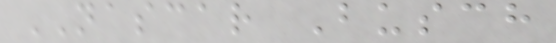NASCAR Busch
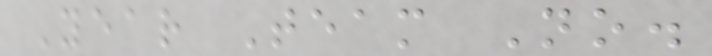Year Team No.
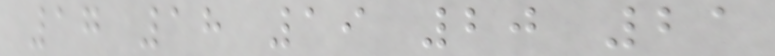17 18 19 20 21
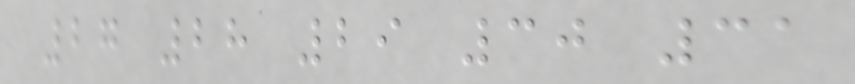27 28 29 30 31
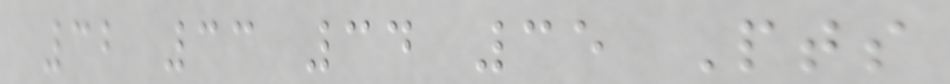32 33 34 35 Pts
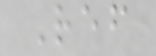Ref
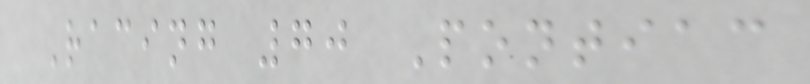Racing 70 Pontiac
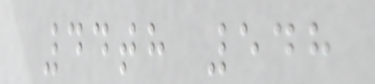44th 548
